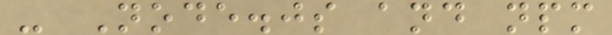- Node.js and npm
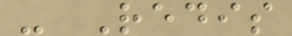- Redis
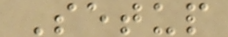Setup
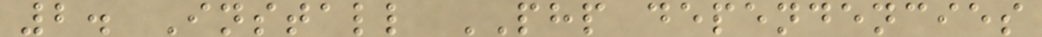2. Install PHP dependencies
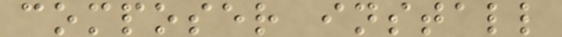composer install
